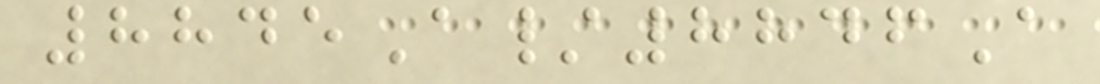8845A/8846A
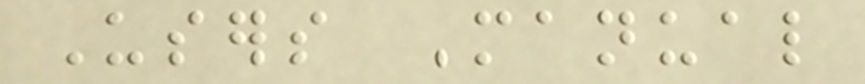Users Manual
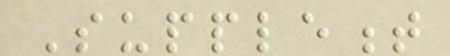Supplement
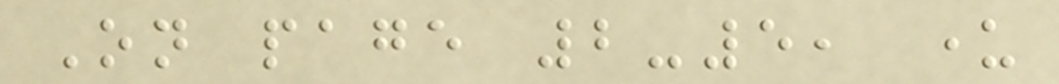On page 2-5, under
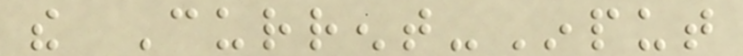the Current-Input
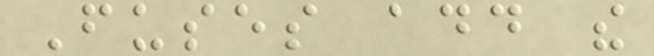Fuses add the
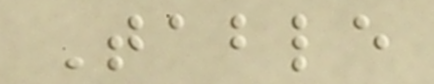Table
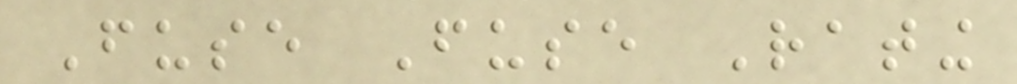Fuse Fuse Rating
